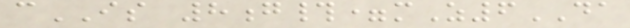cIS 8g#=mZ6DA
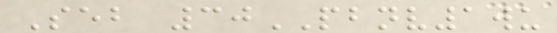Seb 30PBNV1wu
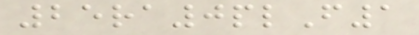25ra0plF1
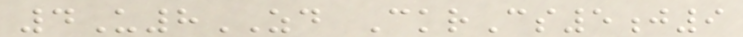4U8ZD CkrCs5j9
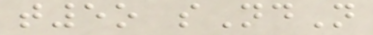t5o sNdN
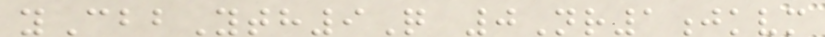yCbbYth9Q 0Nr1jkvm
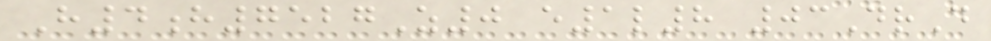H4h7527Z0 e1l8 03DrD
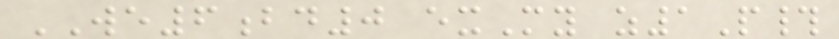WE6bd0 exMy z1P#
